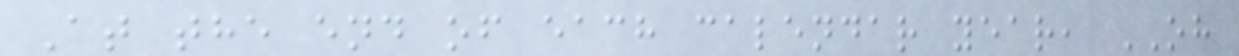At the end of each calendar year, OH
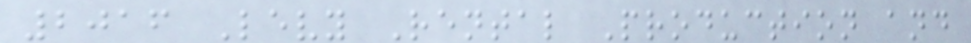2016 Levy Rental Production and
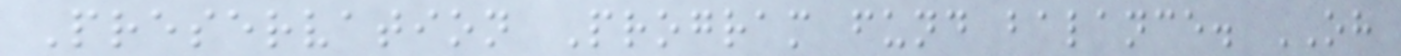Preservation Program fund balance. OH
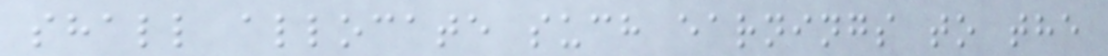shall allocate such earnings to the
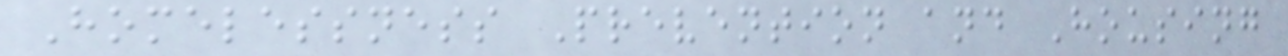Homelessness Prevention and Housing
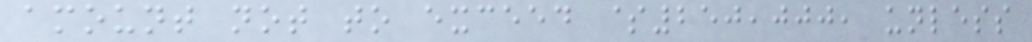amount not to exceed $250,000, unless
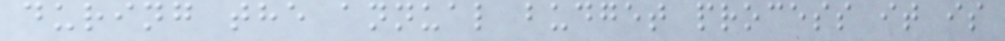during the annual budget process it is
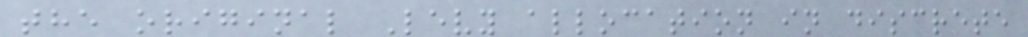the original Levy allocation in discrete
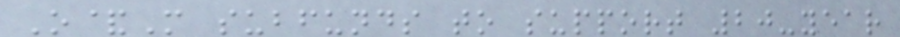O&M subfunds to support 20-year
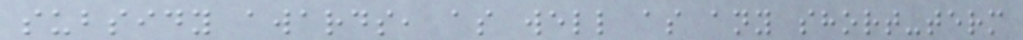subsidy awards, as well as any short-term
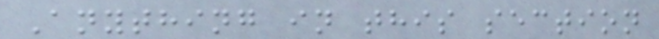Anything in this section
